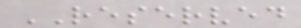RESERVED
